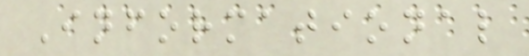Informational
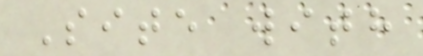Site with
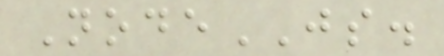NodeJS.
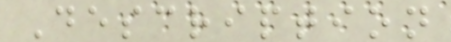Description
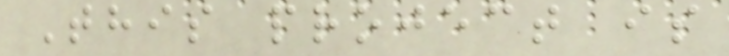This project is
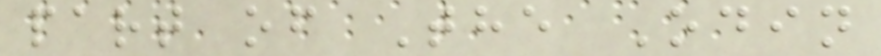part of The Odin
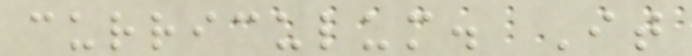curriculum. It
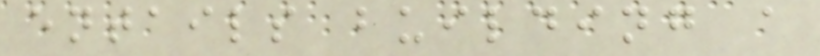entails building a
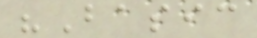"Basic
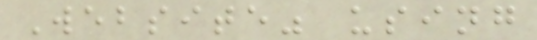Website" using
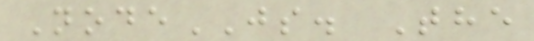NodeJS. The
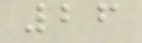26
